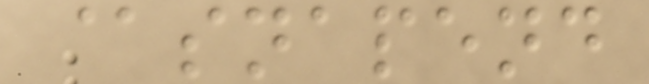@snapend
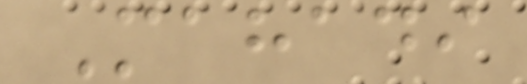Mahadi
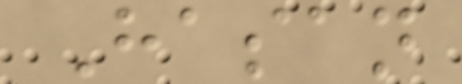Hasan
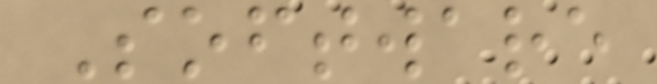Software
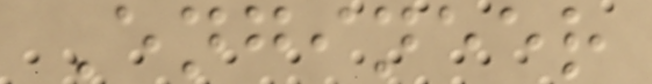Engineer
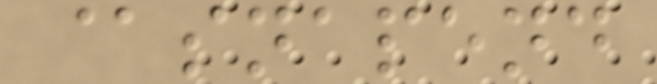@snapend
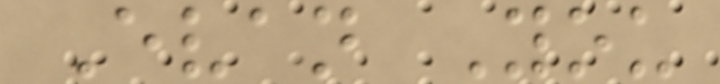Evan You
